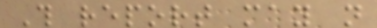This report may not
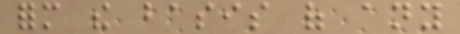form the basis of any
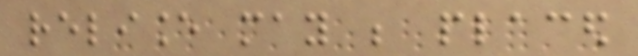reliance may be placed
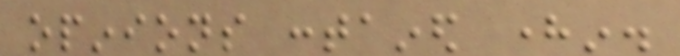opinions contained herein.
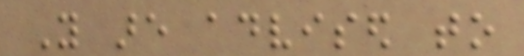You are advised to
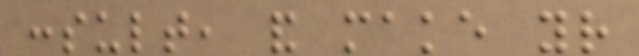consult, and make your
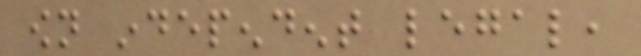own independent legal,
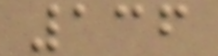136
